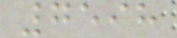7598
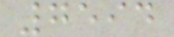7594
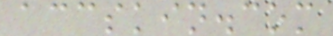accskin.com
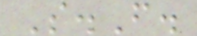S.F.
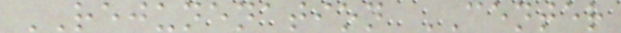REJUNENATION CENTER
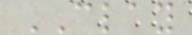CLAY
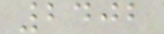2402
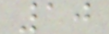10
